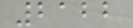2122
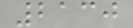2130
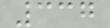337
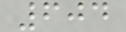604
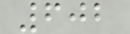602
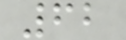62
